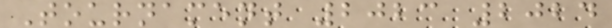Tournament 2023 2024
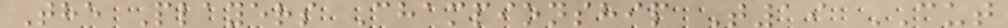The Players Championship T19 CUT
